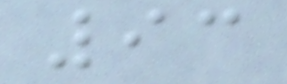93
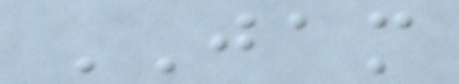JAM
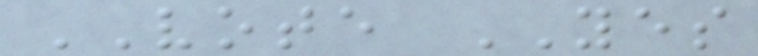VOTE YES
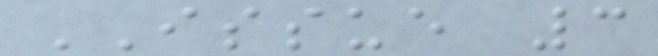ISSUE 3
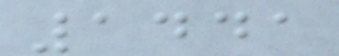1441
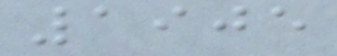1905
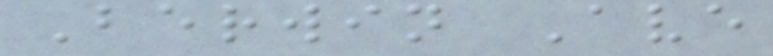Berwin Ave
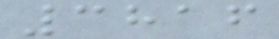3816
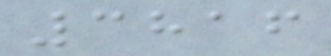3816
